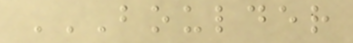BOULDER
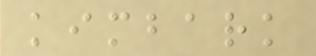kimbark
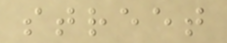street
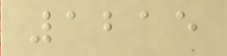1215
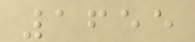1655
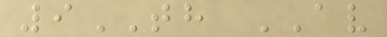9TH AV
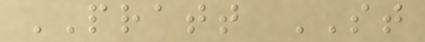PRATT ST
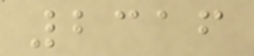2316
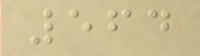564
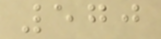570
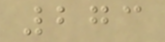273
